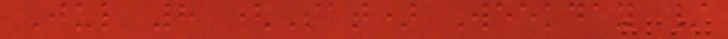Jul 8 (Sat) Weekday /
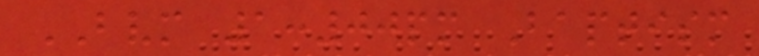BVM 1:00pm Baptism
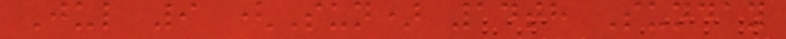Jul 9 (Sun) 14th Sunday
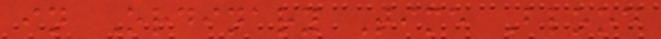in Ordinary Time Blood
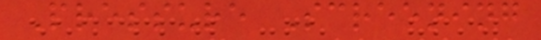Pressure Screening
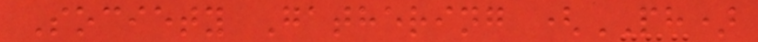Society Gathering (PH)
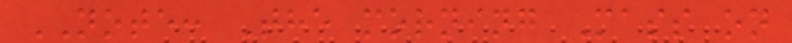NOTE: The morning Mass on
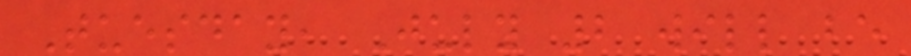Tuesday, July 2 will be
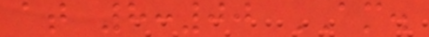at 8:00 AM.
